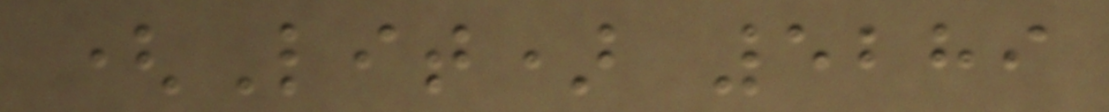(Lit) 5289
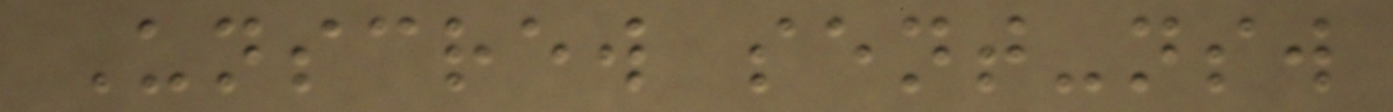Unscrew sent-nsw
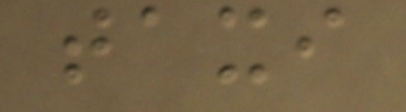taxi
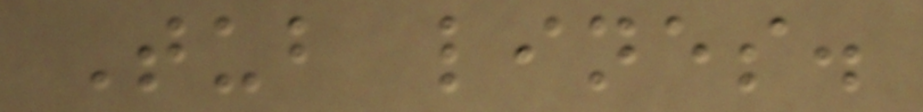Tub lines.
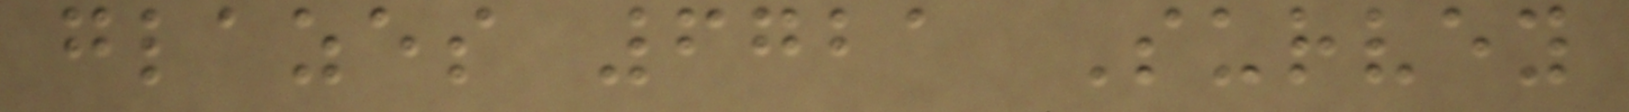glazes 6721 Survey
